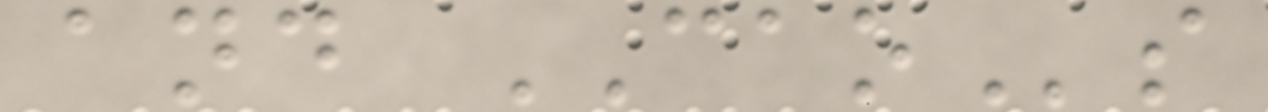and CAOs
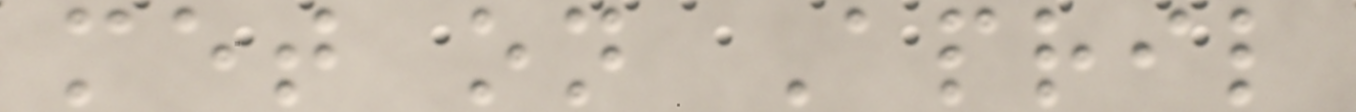met on April
